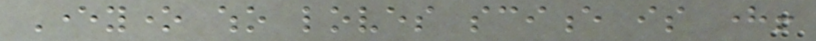Everyone who loves science is here!
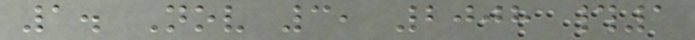1. Nov 3, 2008 #1
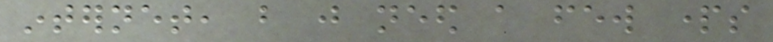internet, but just need a few parts
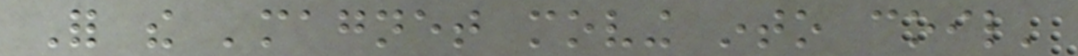For the 'magnet moving into coil'
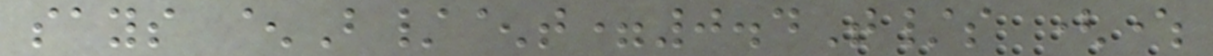says ^B/^t=0.4T/s (where
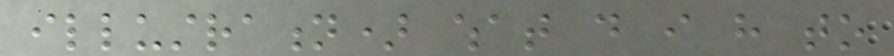illustration) what do i have to
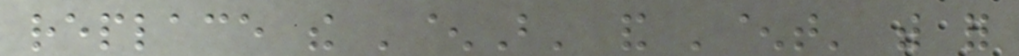replace the '^B' and '^t' with for
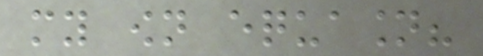my own equasion?
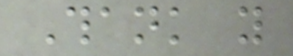Thank you
